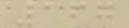167
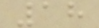18
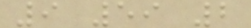9 59 2
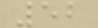52
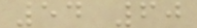54 60
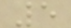5
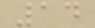14
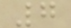7
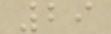29
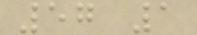57 1
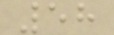58
